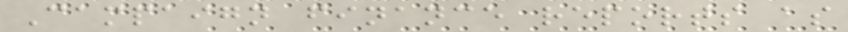Campaign finance reports as
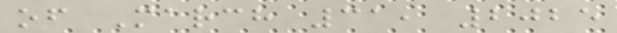of March 31, 2025
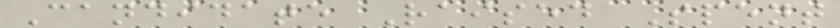Candidate Raised Spent
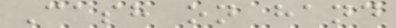Cash on hand
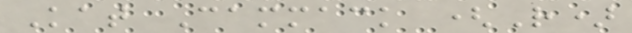Kat Cammack (R)
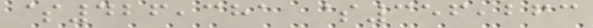$426,381 $356,263
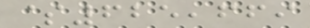$625,669
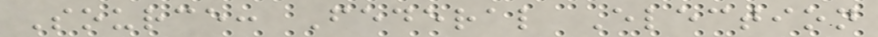Source: Federal Election
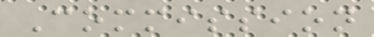Commission
